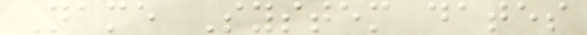Name System dates
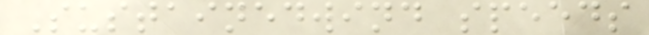Sustainedwind speeds
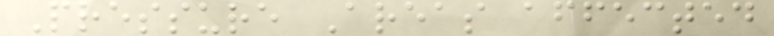Pressure Areas affected
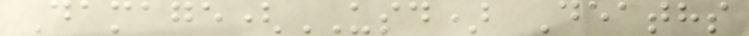Damage(USD) Deaths
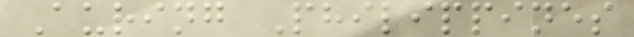Auring Philippines
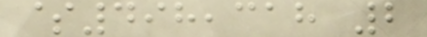$498,318 2
